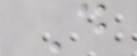D
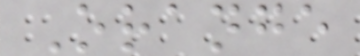Orange
